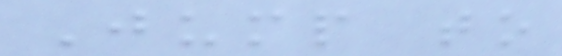Jump to
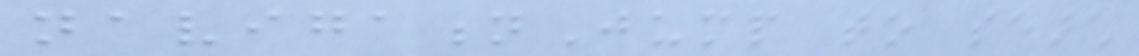navigationJump to search
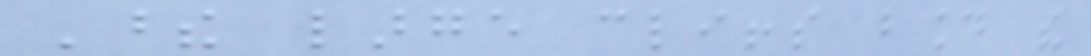These large cliffs bound the
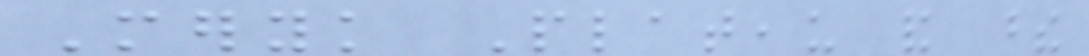Meryk Plateau and these
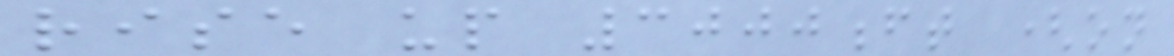rise up 3000ft (on
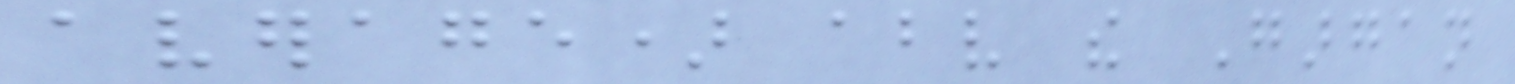average) above the Gargan
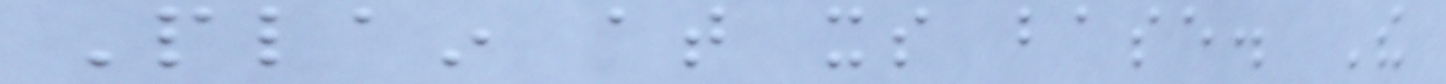Plain at its base. The
